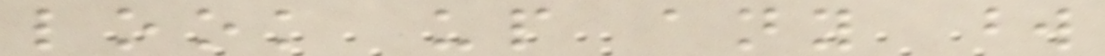look up any word
